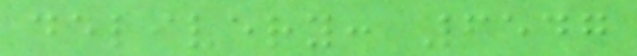delivery: 6547
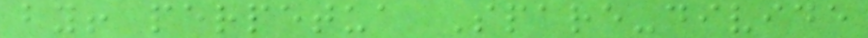by! perpetua Spare-divide
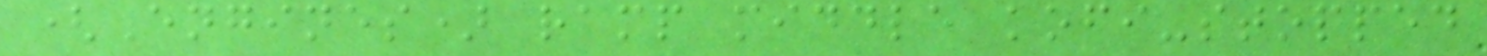(Engines) ramp middle kofi-stopped
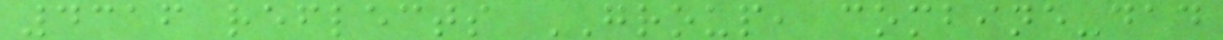4316 reflects GROUP, combine-dad
